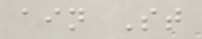ain St
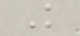K
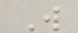W
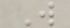W
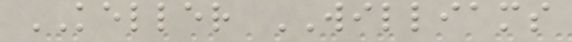KELLER WILLIAMS
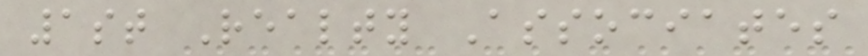1st Realty Associates
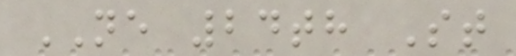NE 24th St
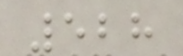528
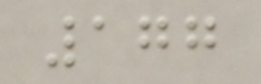177
